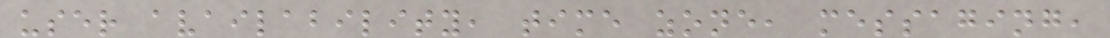user availability, time zone, messaging,
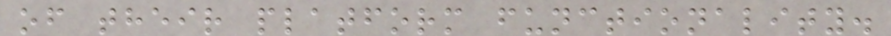of their platform functionality.
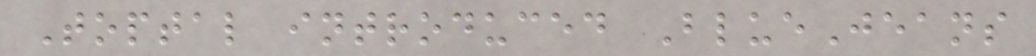Toptal introduced BlueJeans
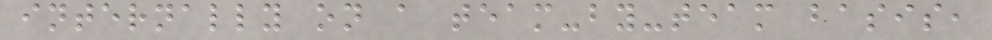internally on a team-by-team basis,
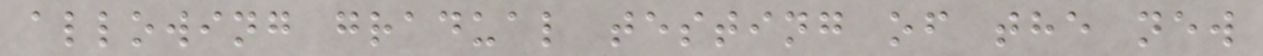allowing gradual testing of the new
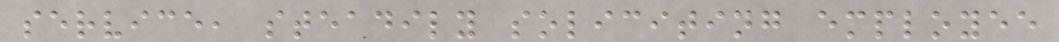service, steadily soliciting employee
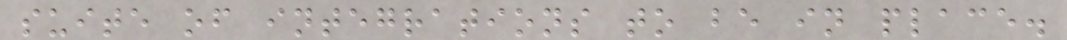suite of integrations to be in place.
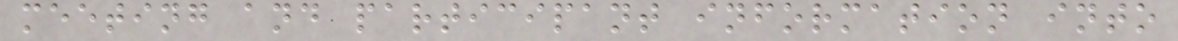meeting and participant information into
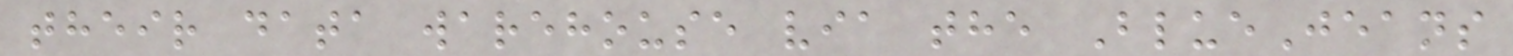their data warehouse via the BlueJeans
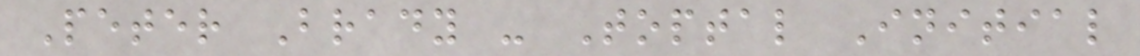Peter Brady - Toptal Initial
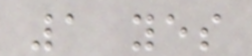1 yes
